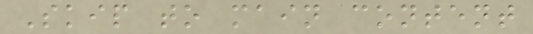Skip to main content
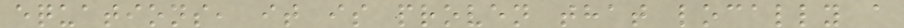equations, it is proven that locally a
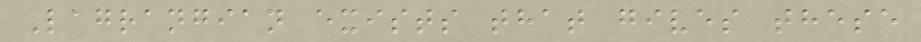Lagrangian exists that gives these
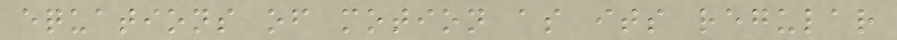equations of motion as its regular
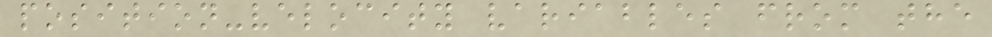position-velocity variables from the
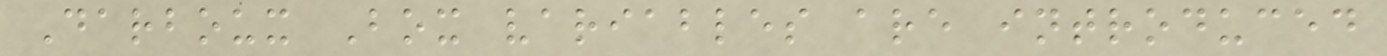Darboux Box variables are introduced
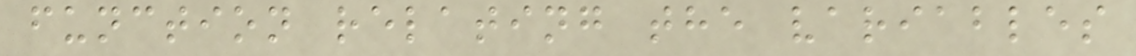function relating the variables
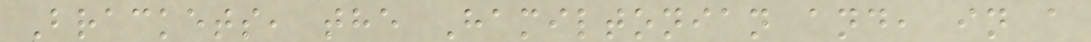Brackets, the Hamiltonian and, in a
